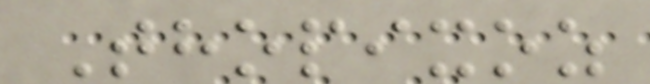Thopixoz
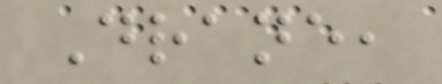Drane,
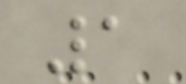1
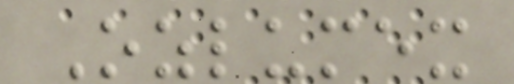Ozlumex
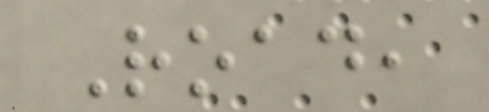Road,
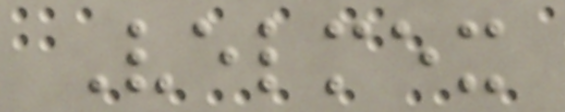Velmex
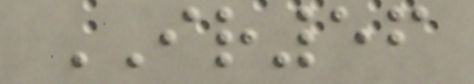IR56
